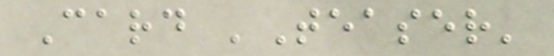Card 'Teaser'
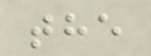the
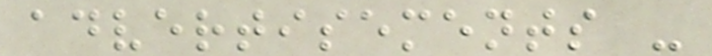advertisements -
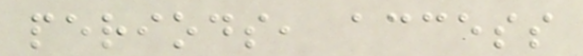periods, access
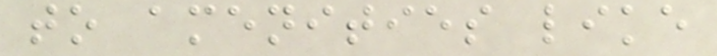to amenities like
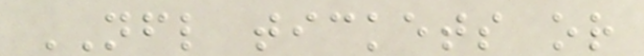NFL tickets or
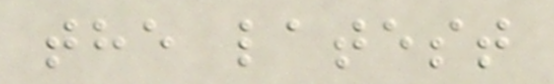the latest
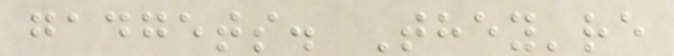gadgets. They're
